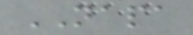NAPA
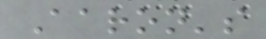Aaron's
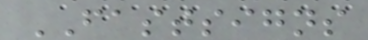FASTSIGNS
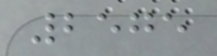2575
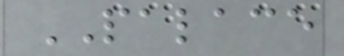PALACE
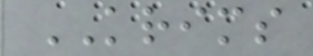KRIMS
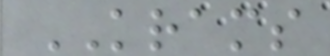KRAMS
